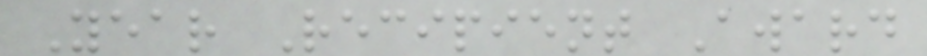Year Recipient Award
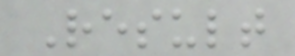Result
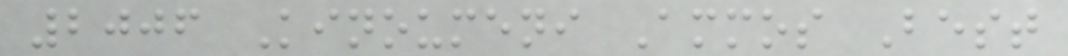2006 Kinoumeni Ammos Best
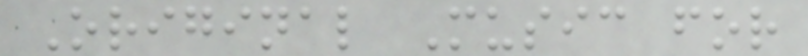Original Music for
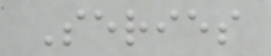Series
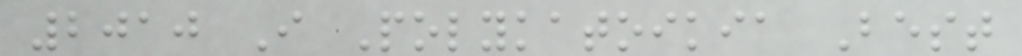2010 I Polykatoikia Best
